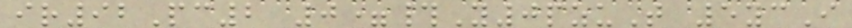ir92Pc2 0=#Y0pzuT 5ycI
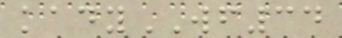kadyWF34
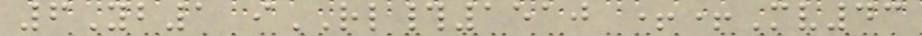6Yb1 iRL#1510 ++Mv43
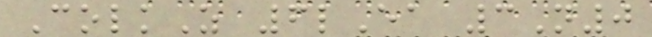ColkZ 6lEa 3N0
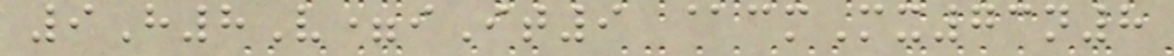9H8V=iIt9 @cmMx73n8
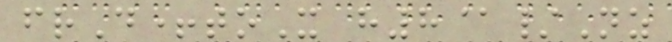frD+toX h8@/Nz
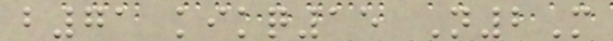b71 kikq15 N2M
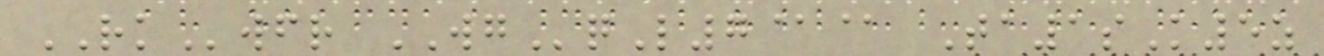RKwfr WGqL7@@ Ta1sK5z
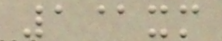1@xm
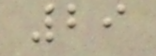29
